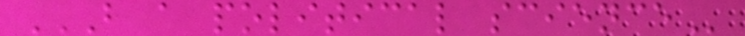B A POLITICAL SCIENCE
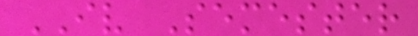IV Semester
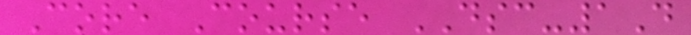Core Course DSC-1D
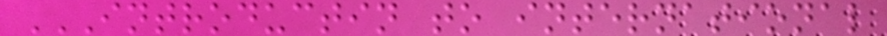INTRODUCTIN TO INTERNATIONAL
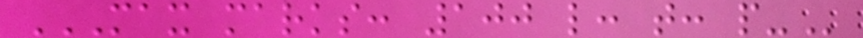MAX MARKS: 100 L: T: P-
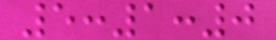5:1:0
